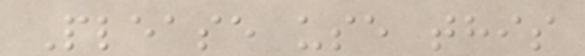Please use this
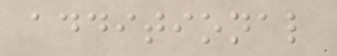additional
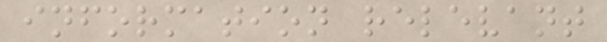information relevant
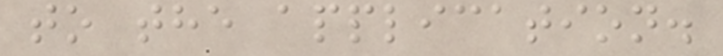to the application.
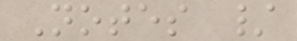Notes /
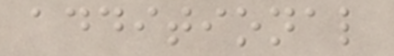additional
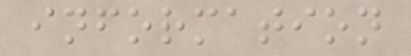information
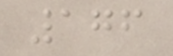176
